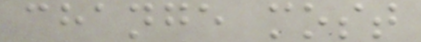change most
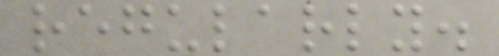regularly.
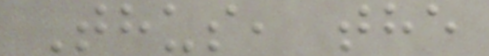Thus, the
